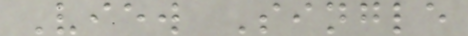View Single
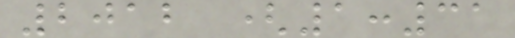2012 (1:31
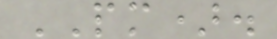PM).
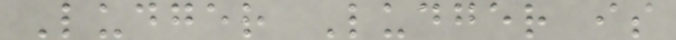Ludger Ludger is
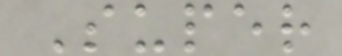Super
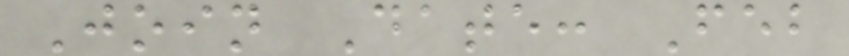Join Date: Feb
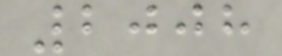2008
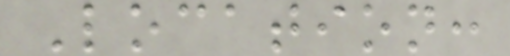Location:
